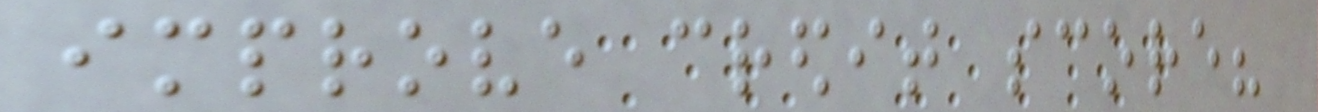improve credit score?
